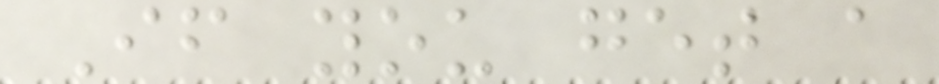If you get a
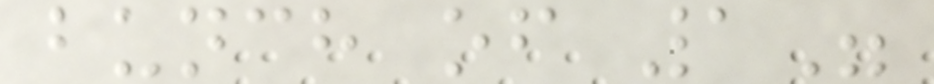bunch of 1"
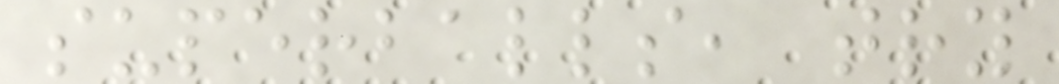superballs, try
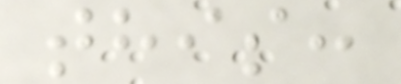this:
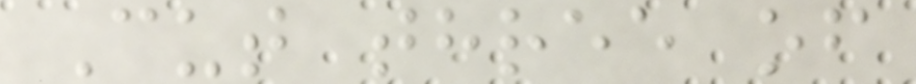Cut three of
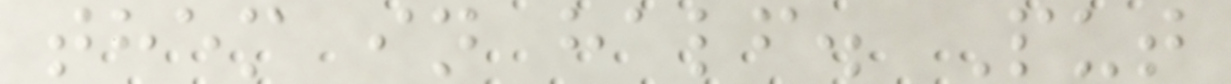them in half. Put
